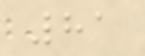81
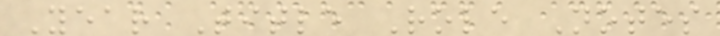Year Title Role Notes
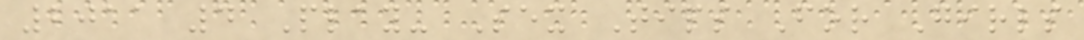2011 4 Play- Sex Tips For Girls
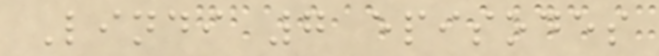Lindi 7 episodes
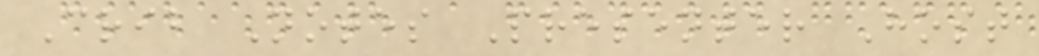Crib Notes Presenter Host
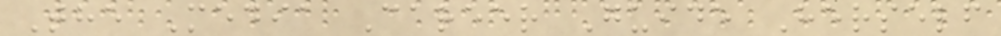The Media Career Guide Herself
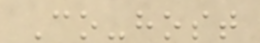Co-host
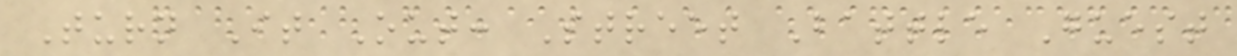Turn It Out: Street Battle Guest
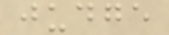judge
